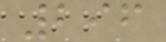296
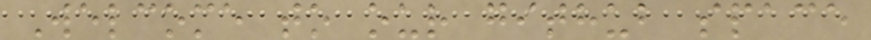Welcome to our github space
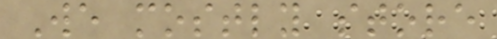We mostly store
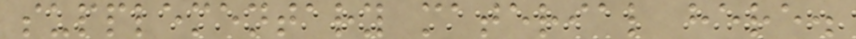supplementary material here.
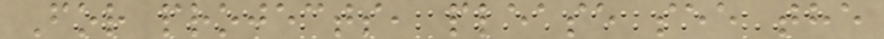For projects, please see the
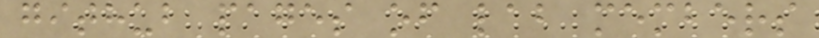github pages of lab members
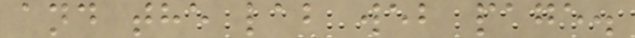and the lab web page.
